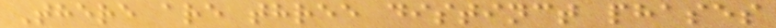There are three distinct phases
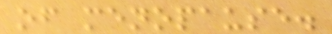of menopause.
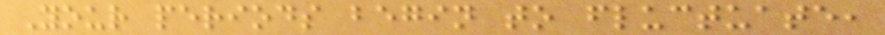Your periods begin to fluctuate,
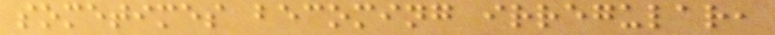sometimes becoming irregular,
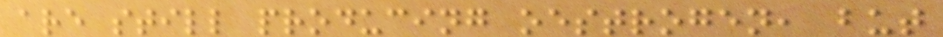are still producing oestrogen, but
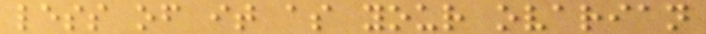less of it as your ovarian
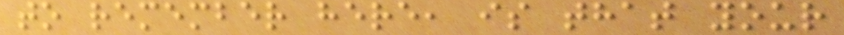to remember here, is that your
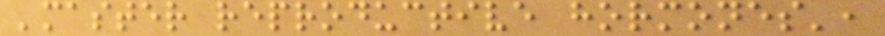'master reproductive hormones',
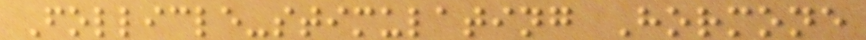Follicle-stimulating Hormone
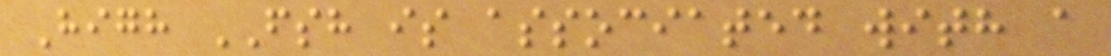High FSH is associated with a
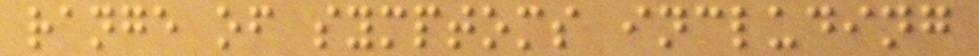range of symptoms including
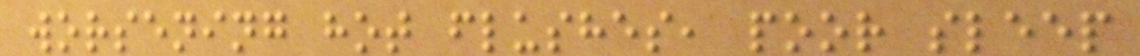worsening hot flushes, poor sleep
